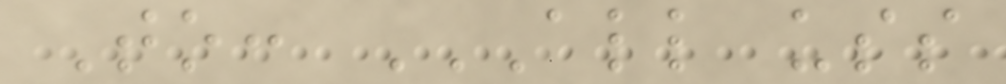To: ALL USS
